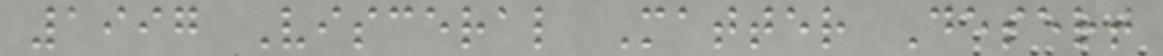1997 Visceral Matter Desert
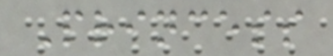Princess
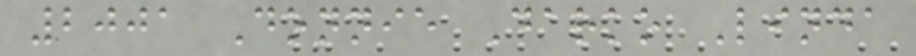2001 Donnie Darko Linda
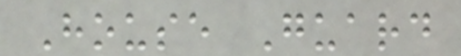House Guard
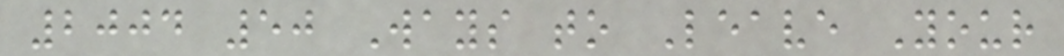2004 50 Ways to Leave Your
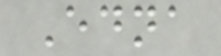Edna
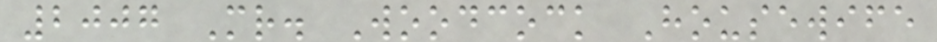2007 Mr. Woodcock Housewife
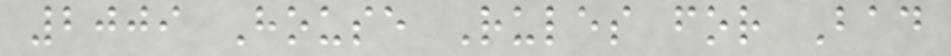2009 House Rules for Bad
